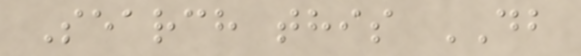Search this DB
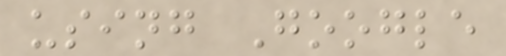using Google
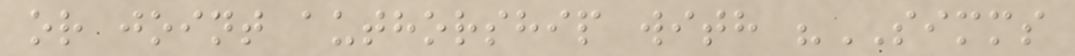or joint authorship with "SIMMS
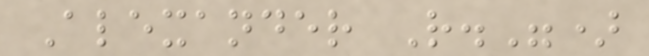Alexander R.")
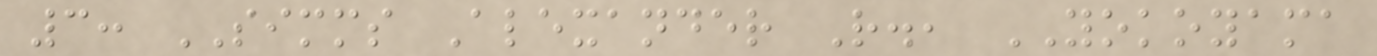3: SIMMS Alexander R., YOKOYAMA
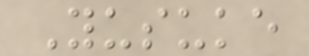Yusuke
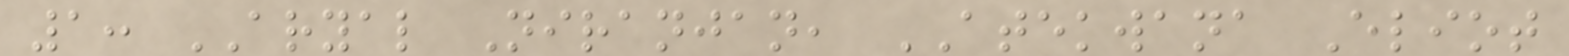1: ARYAL Niranjan, ATEKWANA Eliot
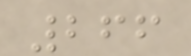266
